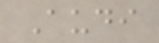Audi
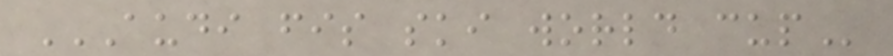AUDI FIS SKI WORLD CUP
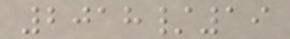2018/19
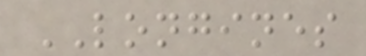LONGINES
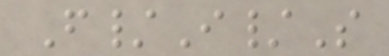F/I/S
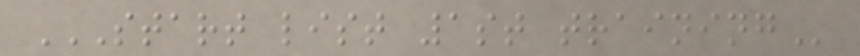START LIST 1ST TRAINING
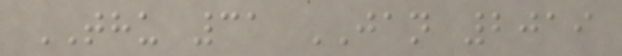THU 31 JAN 2019
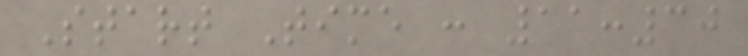Start Time : 11:30
